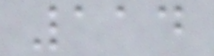114
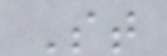St
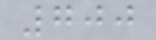700
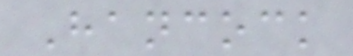Hancock
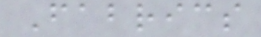Fabrics
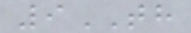9TH
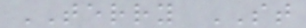TERRY ST
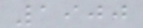1900
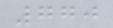770
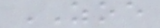ZOE
